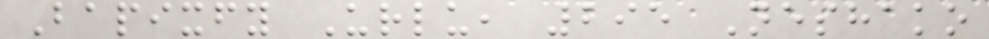Bapixfy Urlu, 295 Neshako
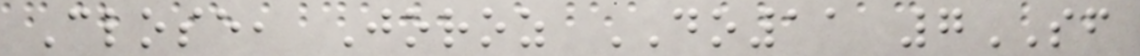Close, Joroz DO11 7SF
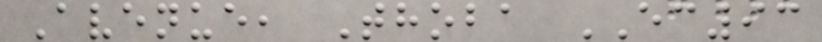Avenue, Thoba EC93
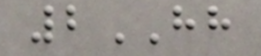2HH
